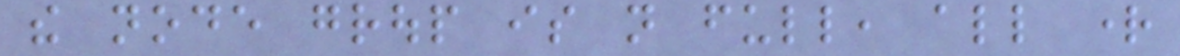the node group is not full, all right
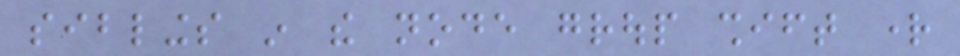siblings in the node group shift right
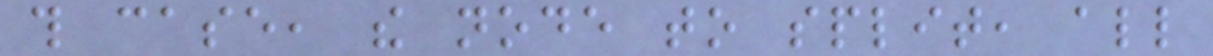this case, the node to split, all
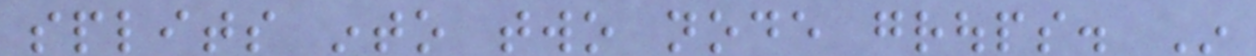splits into two node groups. In
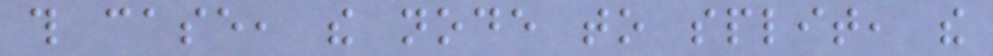this case, the node to split, the
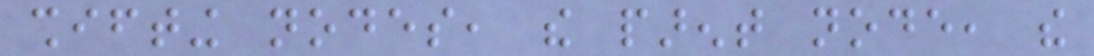shifting nodes, the parent node, the
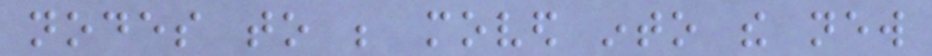nodes to be moved into the new
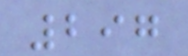297
